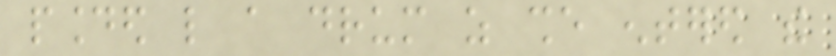pounded like a drum as she entered the
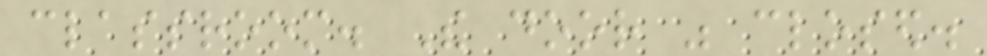classroom. The door was closed.
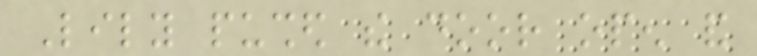Lily pushed the door open and
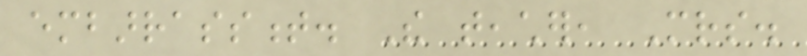embarrassment. The teacher, Mrs.
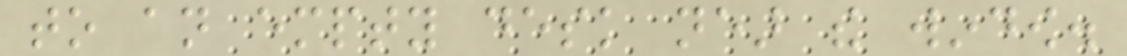to an empty desk near the window.
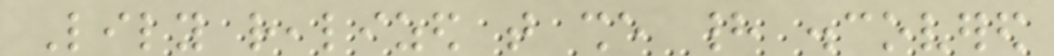Lily realized that she had discovered
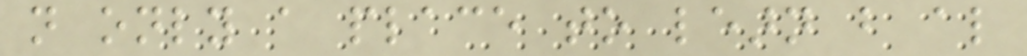not only a place to learn but also
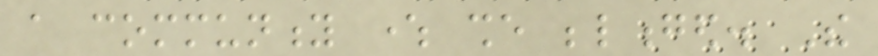a community where she belonged. The
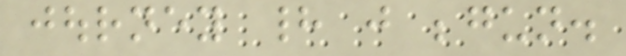journey had just begun.
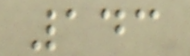143
